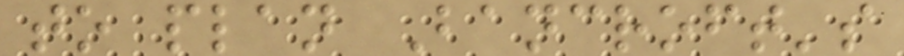to plan Bancroft's
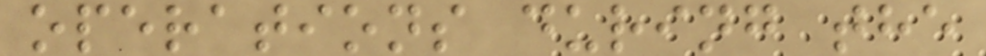operations during the
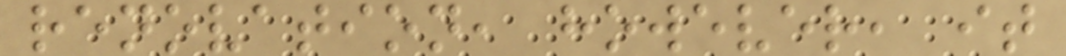renovation, however, it
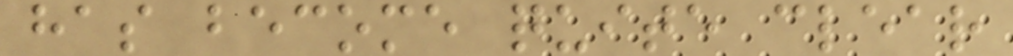has become quite clear
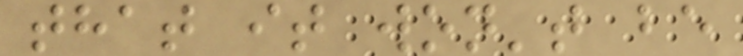that it won't be
